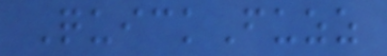QuickFuzz
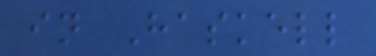in Haskell
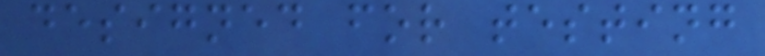designed for testing
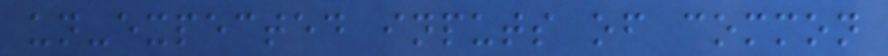un-expected inputs of common
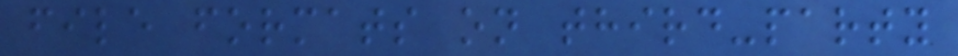file formats on third-party
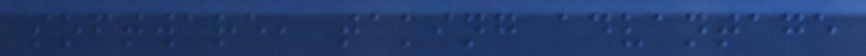software, taking advantage
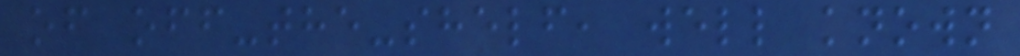of off-the-shelf, well known
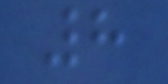8
